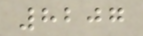8207
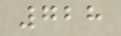728
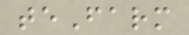teFarm
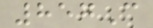857C
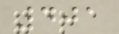401
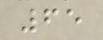65
